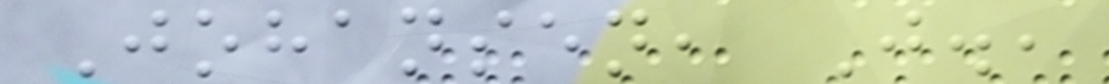Johansen, J.,
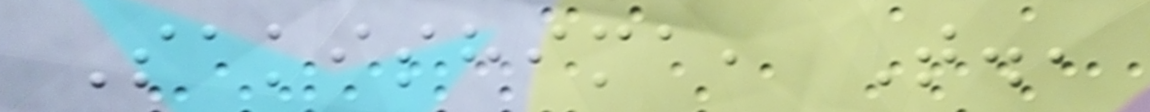Sakishima, T.,
